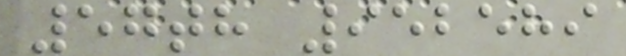57th 952589
